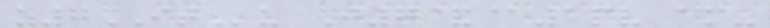z7ITu J7&@1pv am-
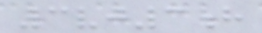3vj3h
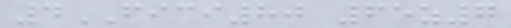4FICI80 65z7
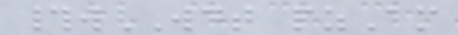#wWDT pzAm
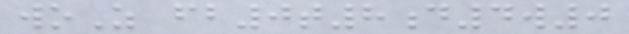woZ fb0t8d4w0
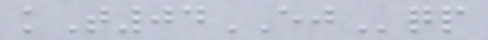kT04EJqp
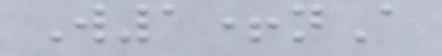W1+nA
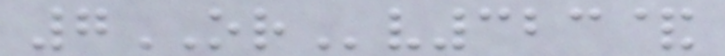7ORv323&
